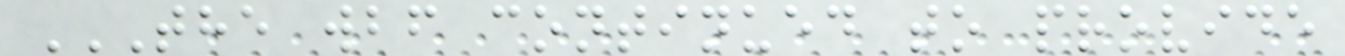THE WBF CONTINUED TO PROVIDE
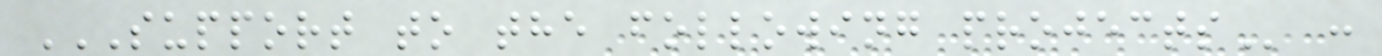SUPPORT TO THE FOLLOWING PROJECTS :
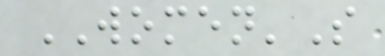WOMEN'S
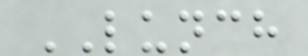LUNCH
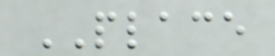PLACE
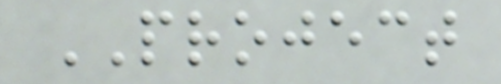PROJECT
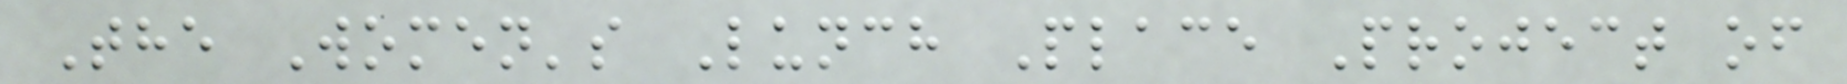The Women's Lunch Place Project of
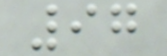97
